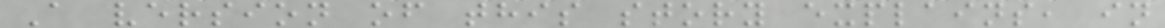A version of this story explains, in
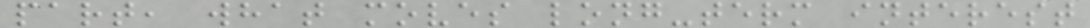part, what moves long-term interest
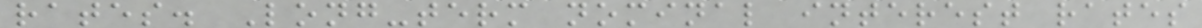rates. Long-term nominal interest rates
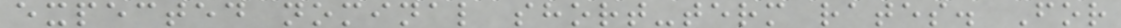expected nominal short-term rates. For
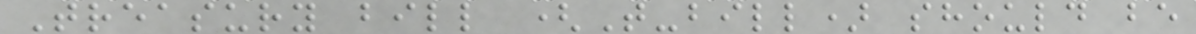Treasury bill (T-bill) should be
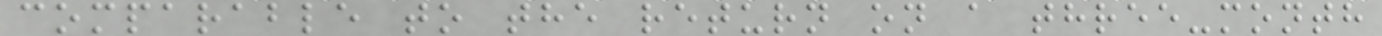comparable to the return on a three-month
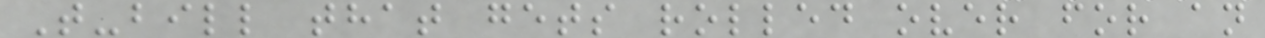T-bill that gets rolled over for an
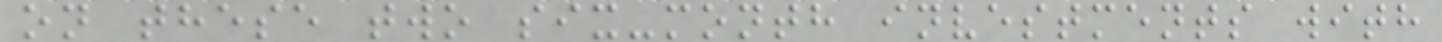on these two six-month investments with
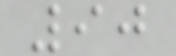90
